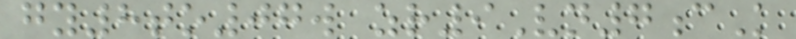gy8to07w zr9Vn7cK
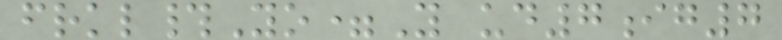frkl#Yo=Y ud7ig7
